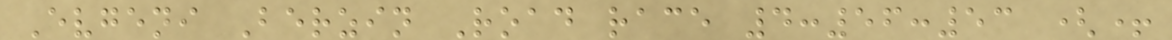Evgeni Berzin Road race 4:56:53 (+
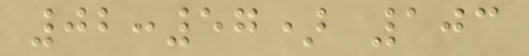02:57) 103
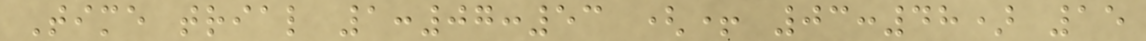Time trial 1:07:53 (+ 03:48) 15
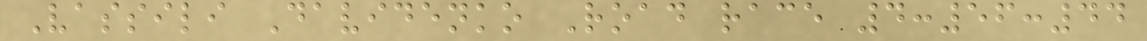Vassili Davidenko Road race 4:56:44
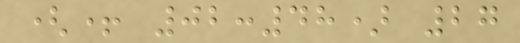(+ 02:48) 27
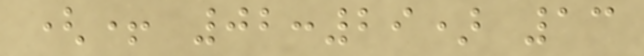(+ 02:29) 13
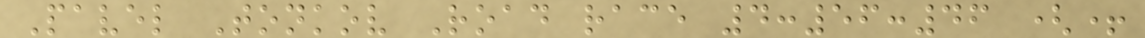Pavel Tonkov Road race 4:56:46 (+
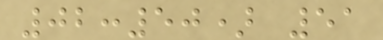02:50) 51
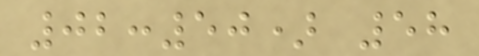02:50) 58
